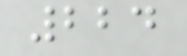224
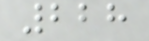228
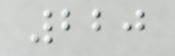220
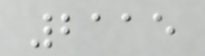2115
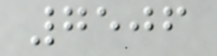7506
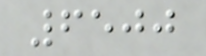6500
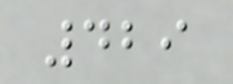429
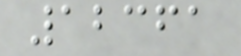12361
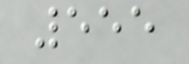555
